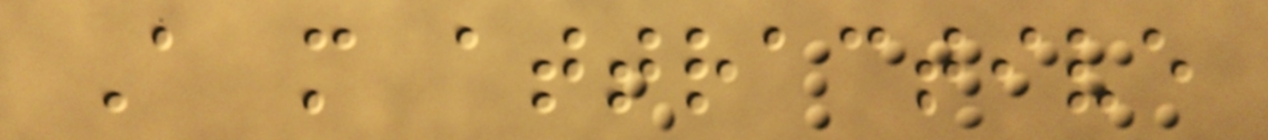A more attractive
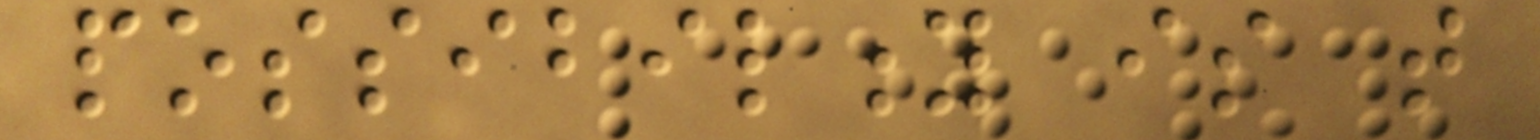possibility is that
